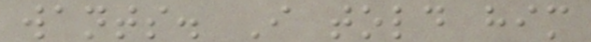wants. I told him
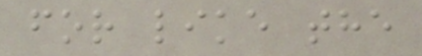for like the
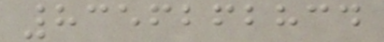8356262834
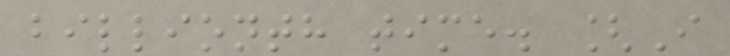billionth time. [I
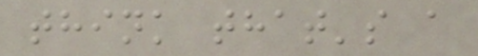think that's a
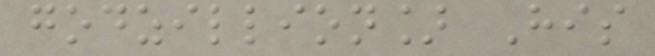godzillion] His
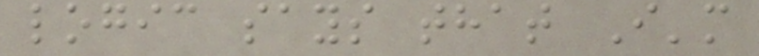logic says that I'm
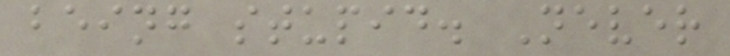being stupid. Never
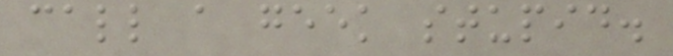call a geek stupid.
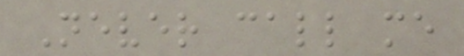Never call me
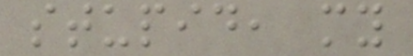stupid, my
